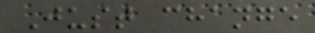Just change
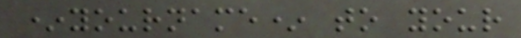*yourname* to your
